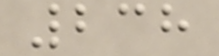238
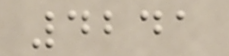4241
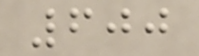600
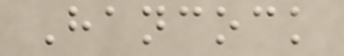Hancock
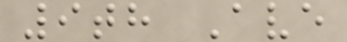9th Ave
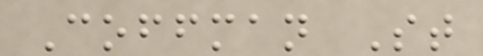Coffman St
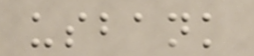usbank
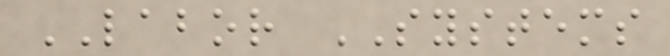LABOR SYSTEMS
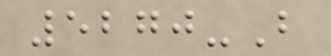5270-B
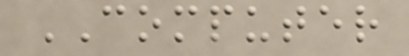COMPUTER
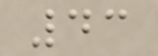43
